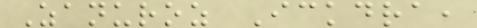Zanuroz Ickdra,
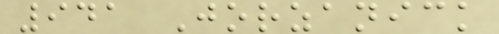941 Jorzanick
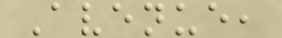Avenue,
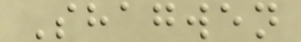Shagwen
